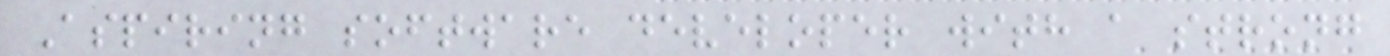Aspiring software developer with a strong
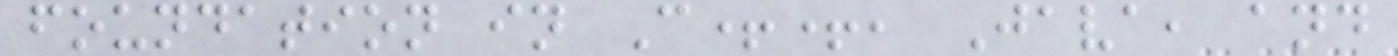foundation in C++, Java, and
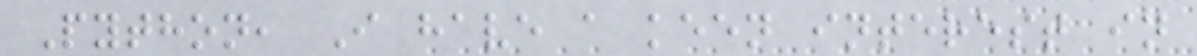Python, I have a keen interest in
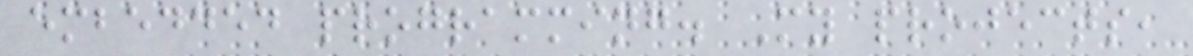embedded programming. My projects,
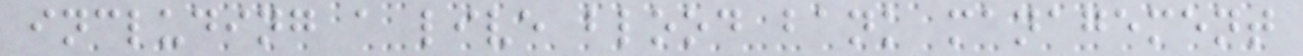including a live blood bank management
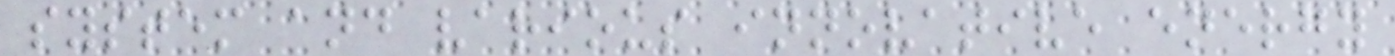system and various innovative energy
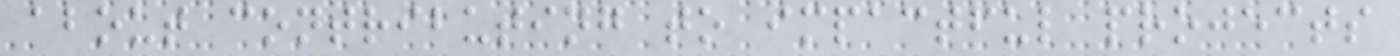about contributing to impactful projects
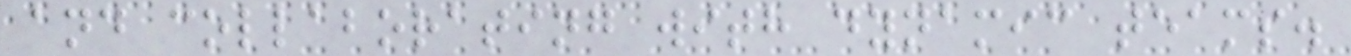and collaborating with dynamic teams.
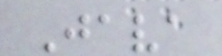Java
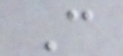C
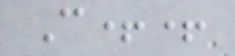C++
